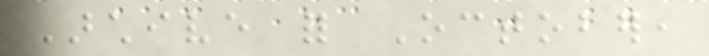Archive for October,
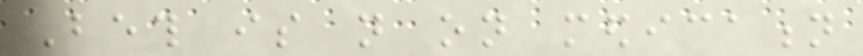Beth is not on medication
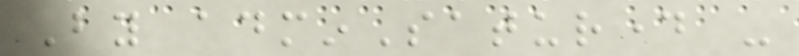By adminSaturday -
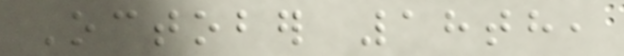October 18th,
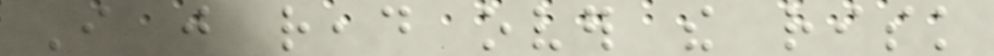I just read over the risk
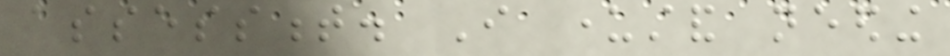assessment. I understand needing
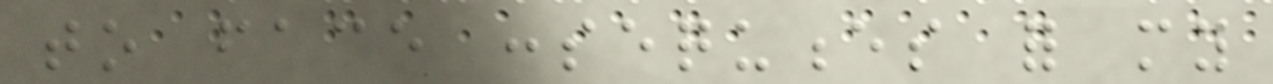to face consequences for my
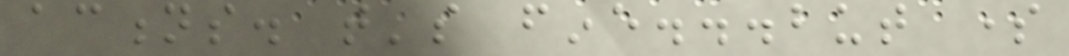actions. that's fine...but some
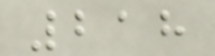218
